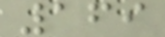169
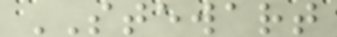STEWART
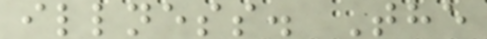illness. The
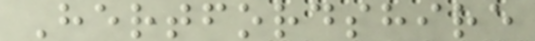Hertfordshire
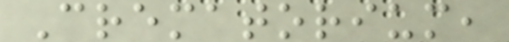Crematorium,
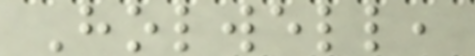Holwell,
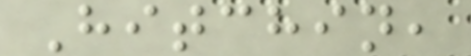Hitchin,
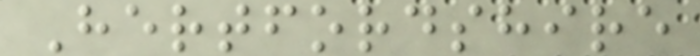Hertfordshire
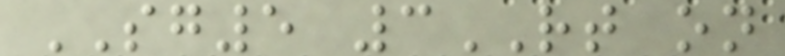SG5 3RT on
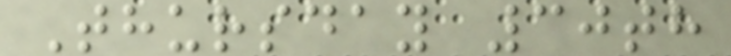Thursday 30th
